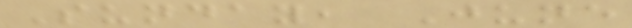Sunday, June
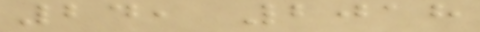24, 2018
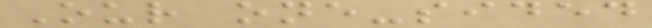Our one-sided
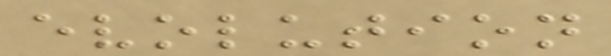evolution
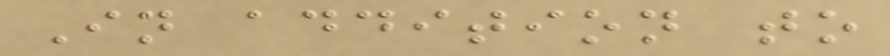In addition to
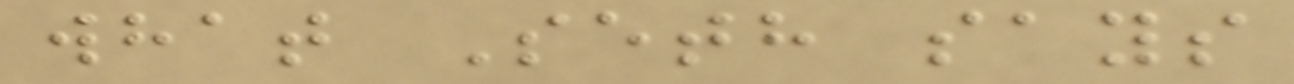what Seth says
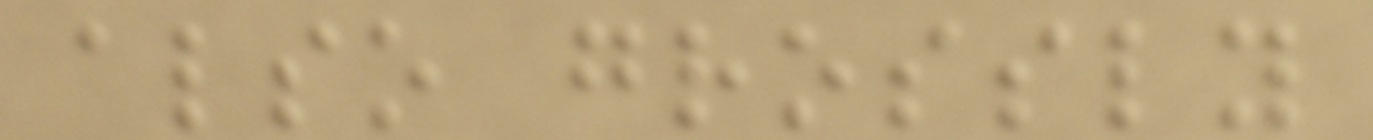also grossly
